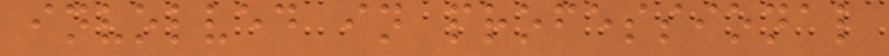involved in professional
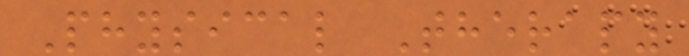Physical Therapy
